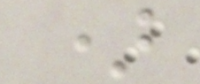)
